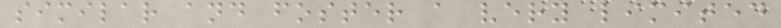similar and foster a very limited
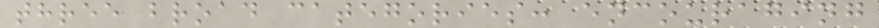three broad categories: encouraging
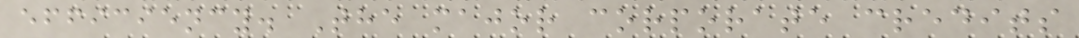efficiency. The major corporate credits
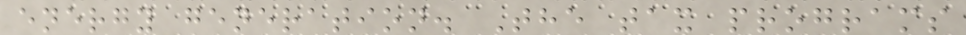energy generation. The tax programs
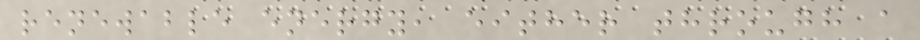renewable energy, either through a
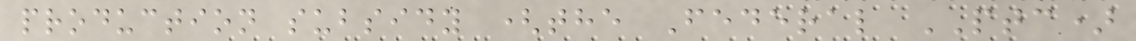production subsidy (the Federal PTC)
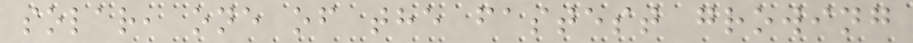solar, one of the fastest growing
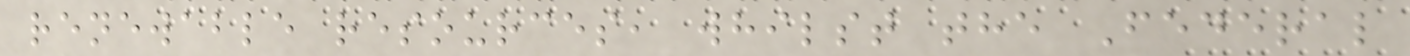renewable resources, whilst the Federal
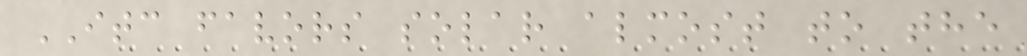ITC favors solar almost to the
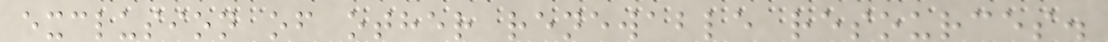exclusion of other renewable resources.
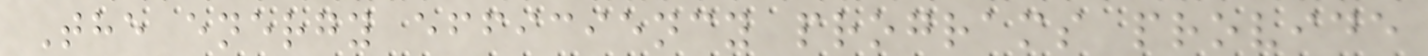The energy efficiency programs provide
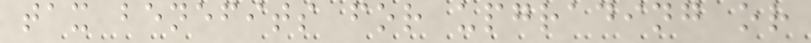tax benefits for upgrading or
